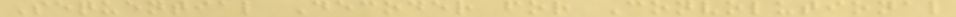Sequential Decoder for Convolutional
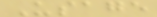Usage
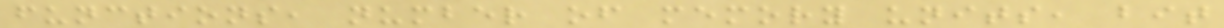functions, number of memory units, bit
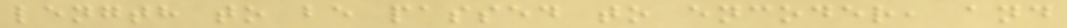length to be passed to encoder, and
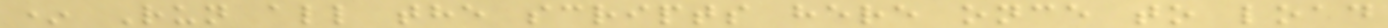* Run all the scripts here once to load
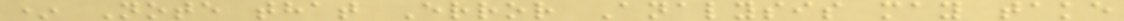* Note that Error Analysis may take
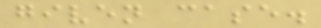given case.
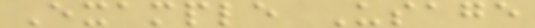Example Usage
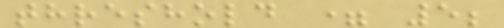threshold = 5;
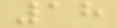18
